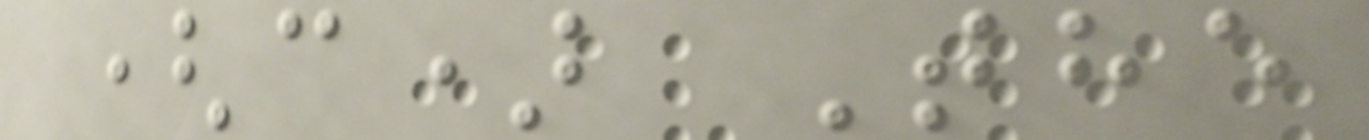(c) The
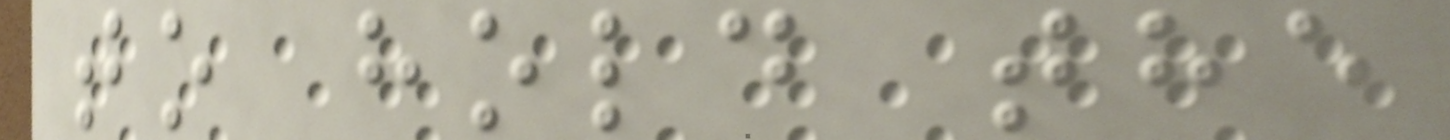to hold the
